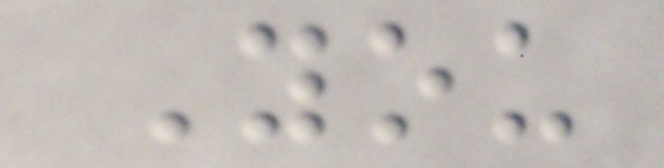You
